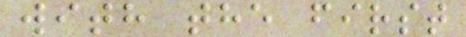with the first
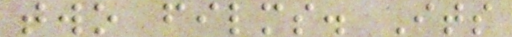two films. Its
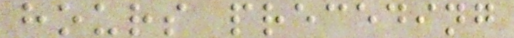hours preceding
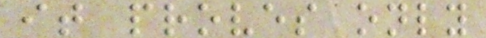it proves only
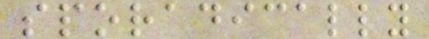sporadically
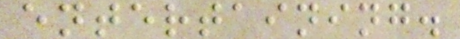entertaining.
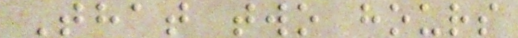That two hours
